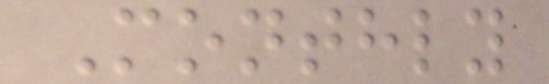Monthly
